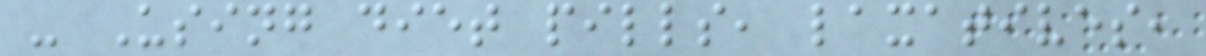- Using diet pills, laxatives,
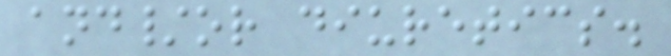and/or diuretics.
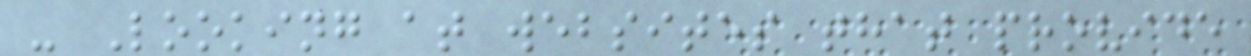- Looking at websites that provide
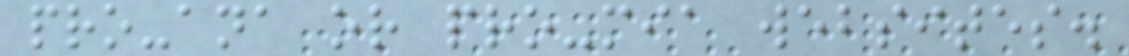pro-ana or pro-mia websites.
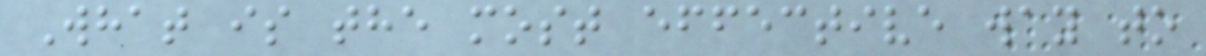What is the most effective way to
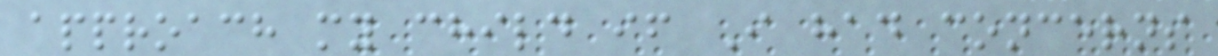approach my child if I had concerns
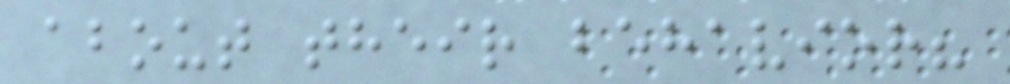about their behavior?
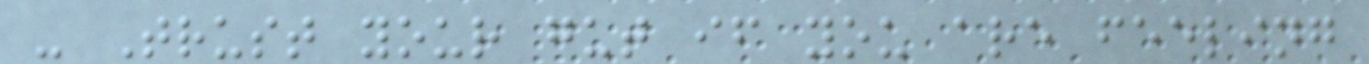- Trust your gut if you are feeling
